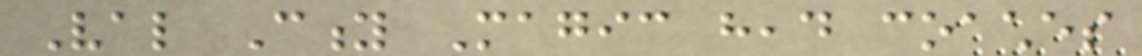Val City Magic head coaches
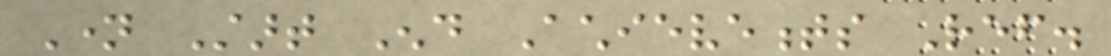Name Start End Achievements Ref.
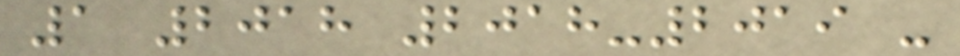1 2018 2018-2019 -
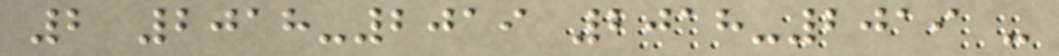2 2018-2019 2018-2019 -
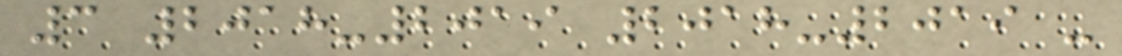3 2018-2019 2018-2019 -
